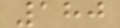180
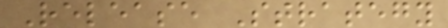Release Strategy
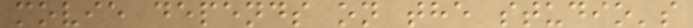movie depends on the studio's
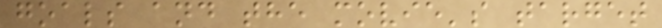goals and the movie's target
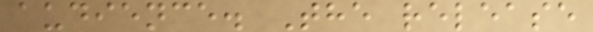audience. The release
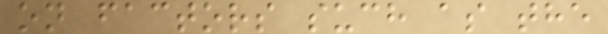on factors such as the
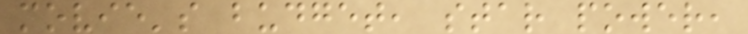movie's budget, star power,
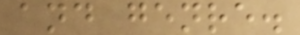and genre.
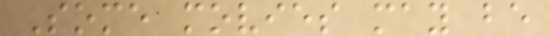Some movies may be
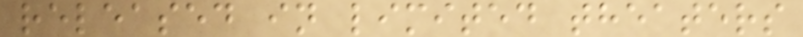released in limited theaters
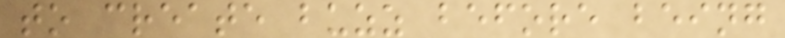to create buzz before being
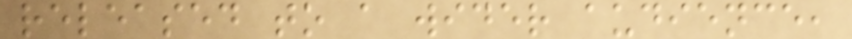released to a wider audience,
